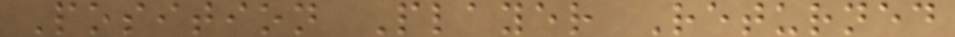Position Player Returned
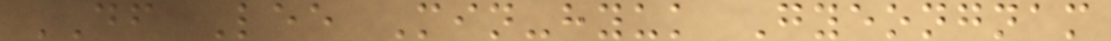DF Lee Min-hyuk Gyeongnam
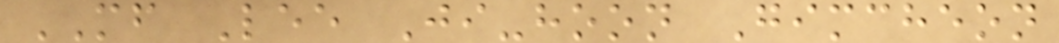MF Lee Ji-hoon Gimcheon
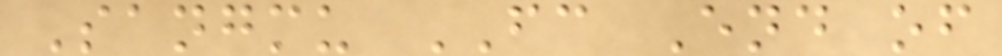Sangmu FC End of
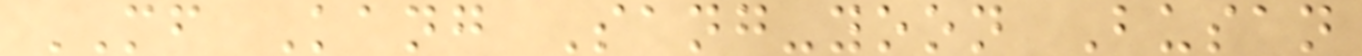MF Kang Sang-yoon Busan
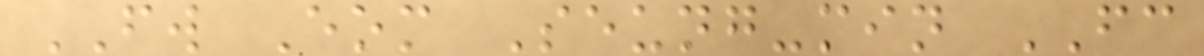FW Eom Seung-min FC
